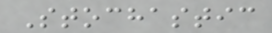Stochastic
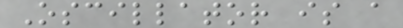Oscillator is a
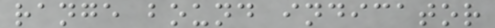range bound indicator
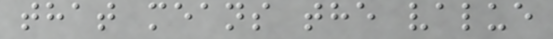that means the value
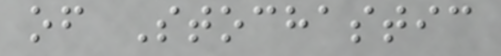of Stochastic
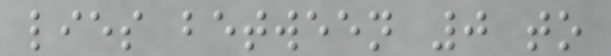lies between 0 to
